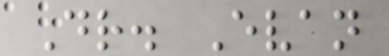Dr. Evan
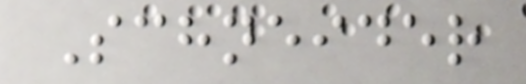Schneider
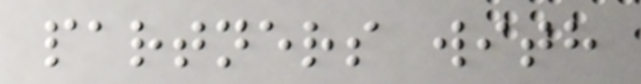partners with
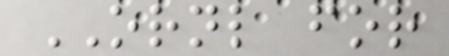ORNL for
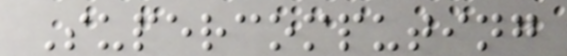Supercomputing
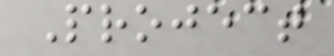Project
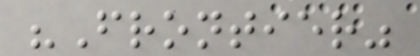"Frontier"
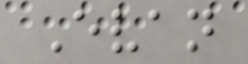Evan
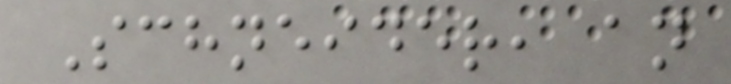Schneider, an
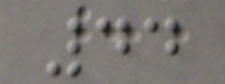44
